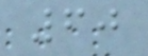60
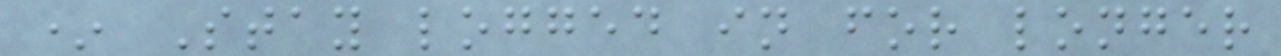* Stay logged in for longer
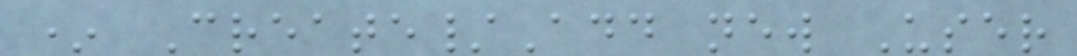* Create/Add new User
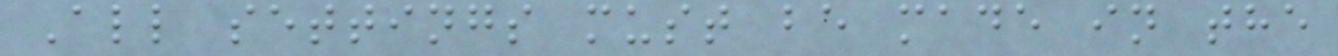All settings must be made in the
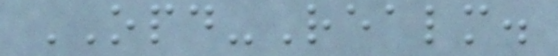OPD-Realm.
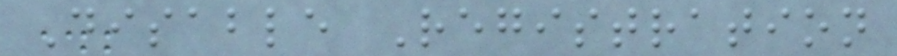Disable Registration
